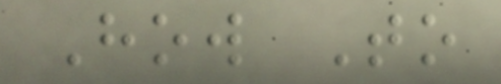How To
